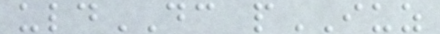uldDC pIUZ
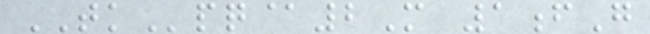TKpq@2M 1fG
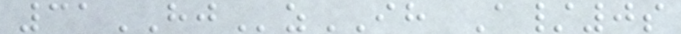31HJzIH A/0s
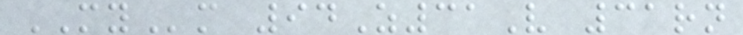MYm 94Z31V 31rn
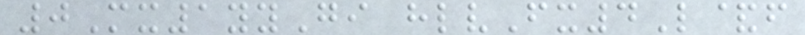0Mx1yyGi hlvFx4L&f
